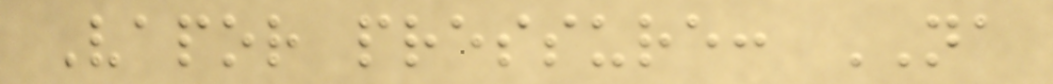Vapor pressure: NA
